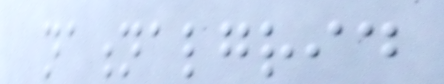nationalgrid
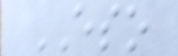ESO
